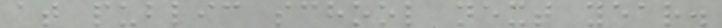at public school next year.
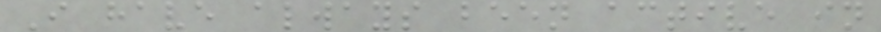I have always been active in
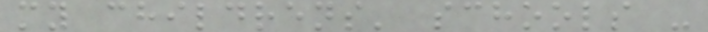my childrens' schools -
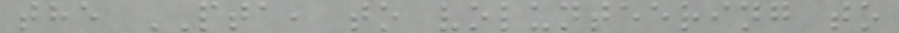the PTA, to volunteering to
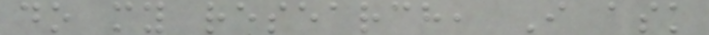do my research, I ask
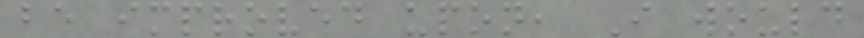be improved upon, I would
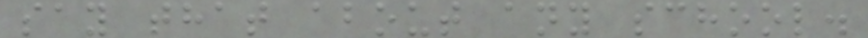say that about any school.
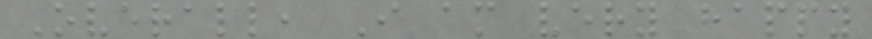Overall, I am very happy
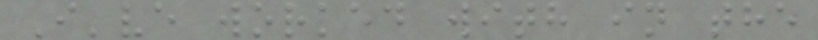I've worked with in the
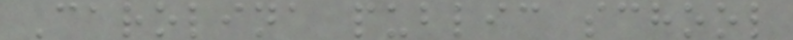Carolina public school
